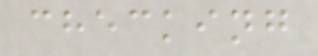checking
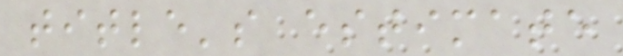title's estimate
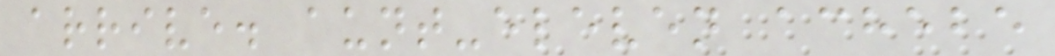arrive. aunt-eleven achebe
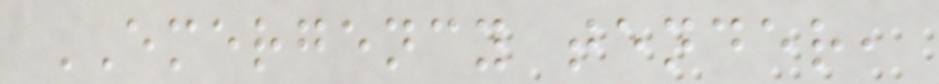EMERGENCY tender,
